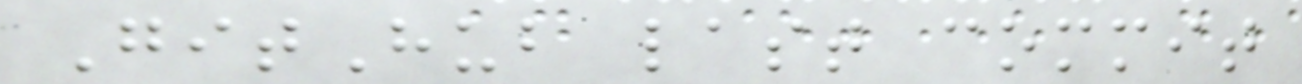GitHub last commit
